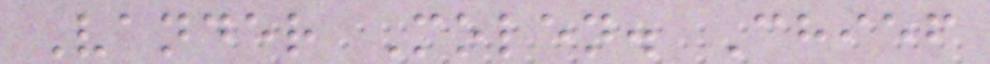Vander Molen. Chief
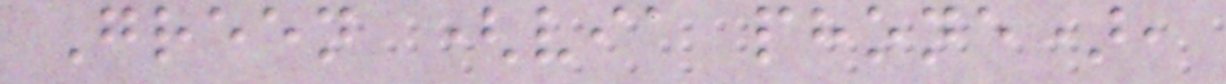Green (via phone),
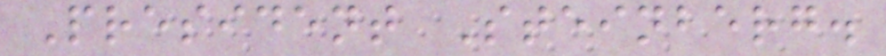President Steinberg.
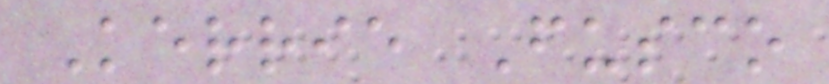Kerrie Fusco
